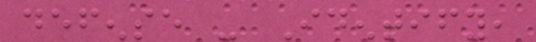defense - Identify,
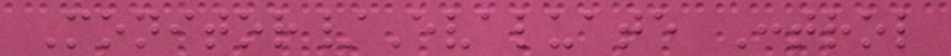Monitor/Evaluate Control
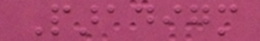Paradigm
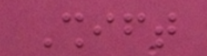Shift
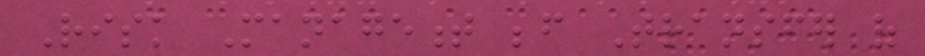Risk Management before Transfer of
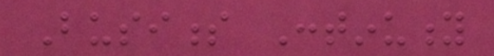Business Continuity
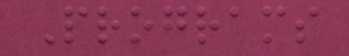Programs
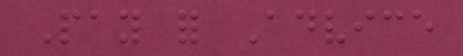Pay for Advice
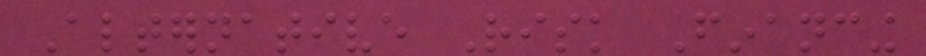Alternative Risk Financing
